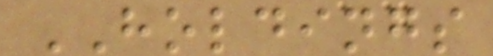HOLDINGS
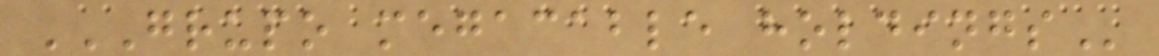GRUPO MEGACABLE HOLDINGS
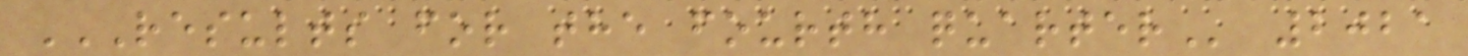RESULTS FOR THE FOURTH QUARTER 2021
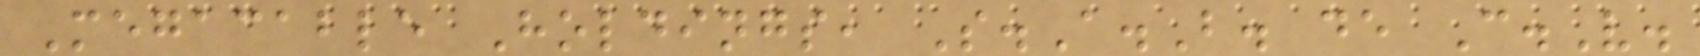Megacable Holdings, S.A.B. de C.V.
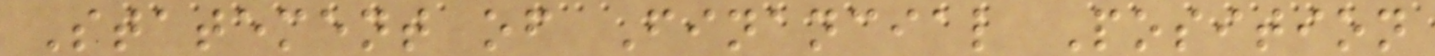Statement of Financial Position
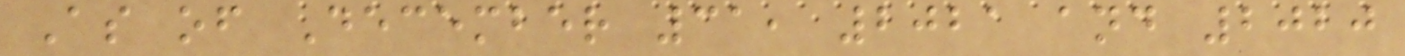As of December 31, 2021 and 2020
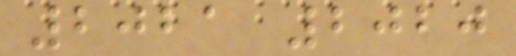2021 2020
